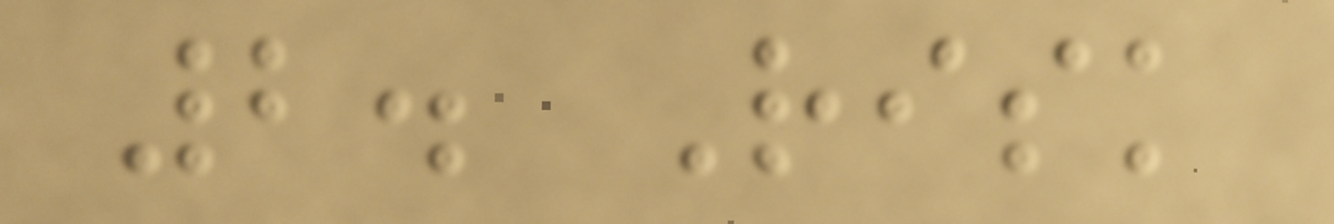2. Risk
